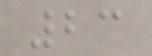23
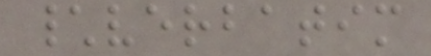\verbatim
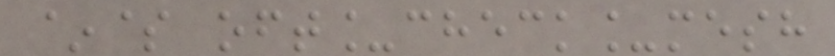~$ oft_check_mesh
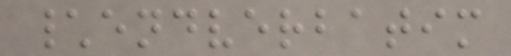\endverbatim
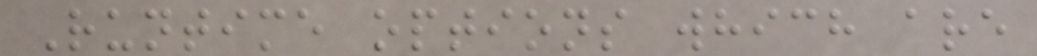Runtime options which are
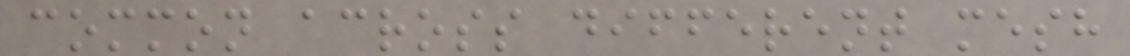common across different mesh
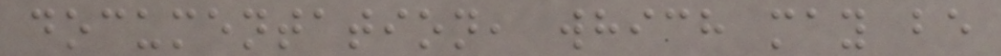documentation, which may be
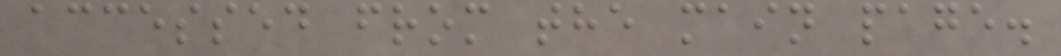accessed from the main page.
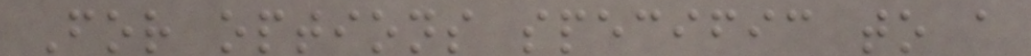For options specific to a
